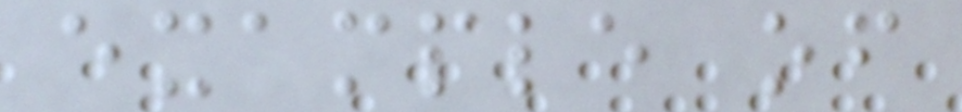example of
